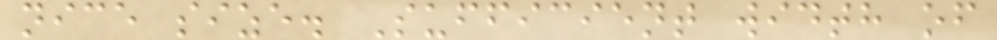nice size. Sufficient width of
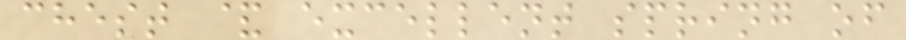chest & excellent spring of
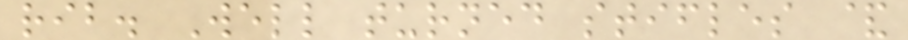rib. Well turned stifles &
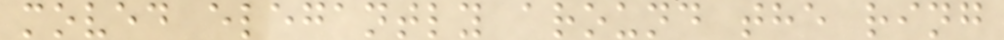moved elegantly around the ring
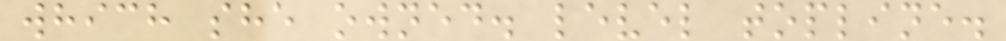which she owned. level topline.
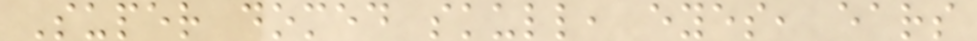Super domed skull, eyes, ears
